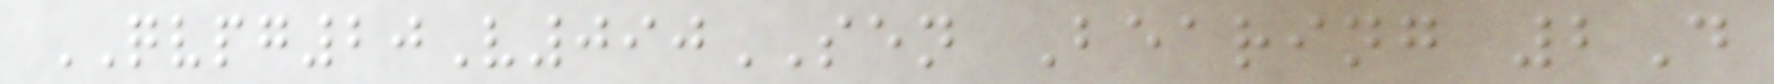QVPG20V090SEN Bearing 2D
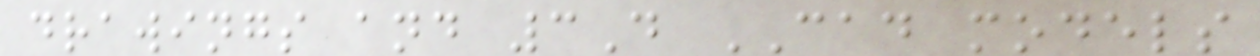drawings and 3D CAD models
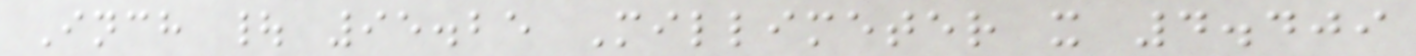Inch | 95.25 Millimeter x 4.409
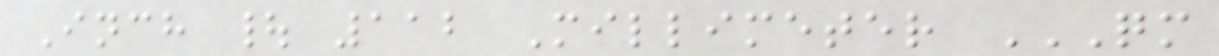Inch | 112 Millimeter QM
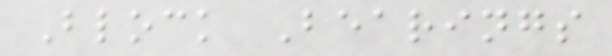Block Bearings
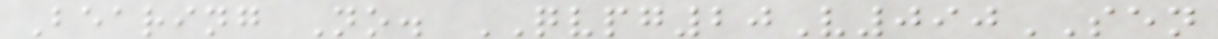Bearing No. QVPG20V090SEN
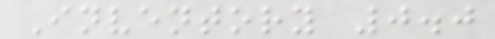Inventory 0.0
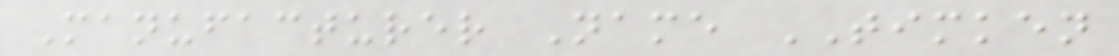Manufacturer Name TIMKEN
